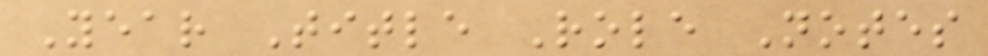Year Title Role Notes
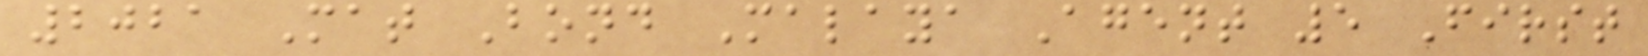2021 Mat Bond Malaya Agent 5 First
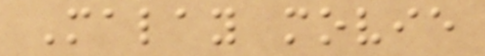Malay movie
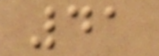41
